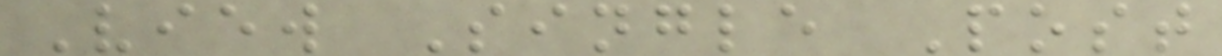View Single Post
